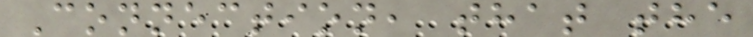Connection, that the
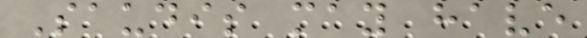Saudis may have
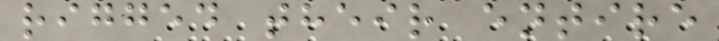rigged their entire
